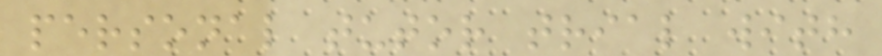personal tutor trial with
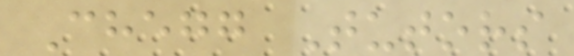Chegg Tutors
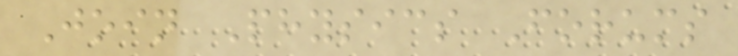Join Physics Forums
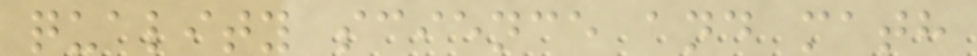quality science and math
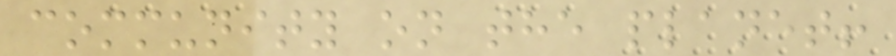community on the planet!
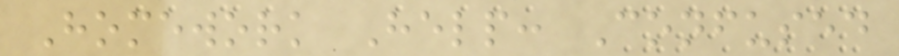Homework Help: Confused
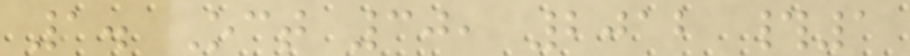1. Oct 30, 2012 #1
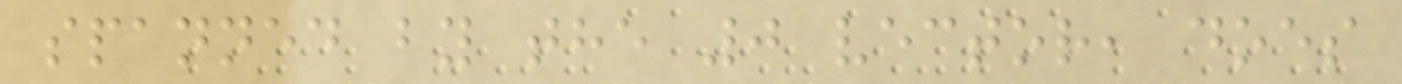spanned by the 0 vector, does
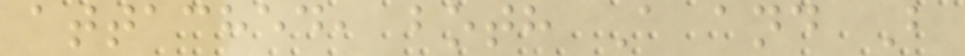attached, both A and B
